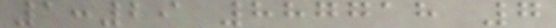1:29 887718 7
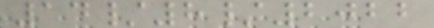14/8/2022
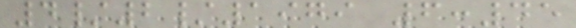4/2/1979 6:45
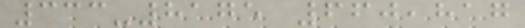333-8175 660,817
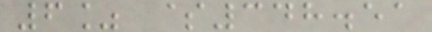6% $348.51
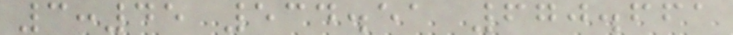3:45 534.51 670.661
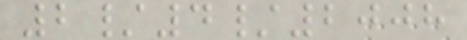2/4/2008
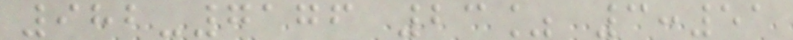982-7176 23% 3:51
